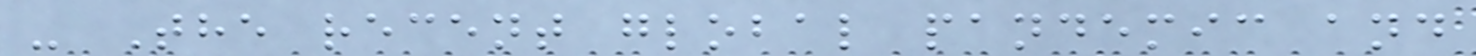- The recent global pandemic and
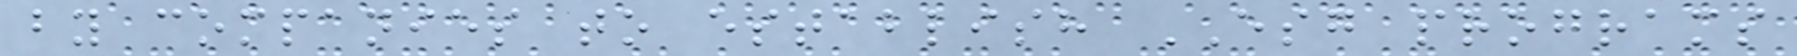by companies to establish ESG programs
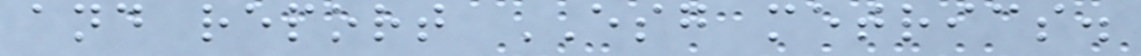and report ESG metrics.
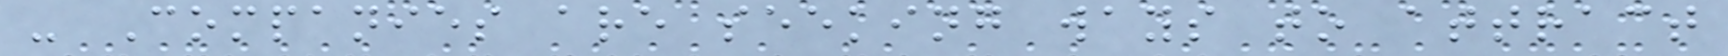- Companies are seeking ways to attract
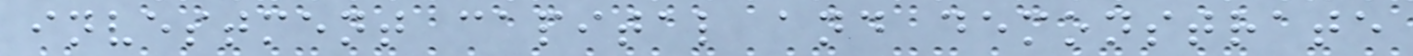investment capital and demonstrate
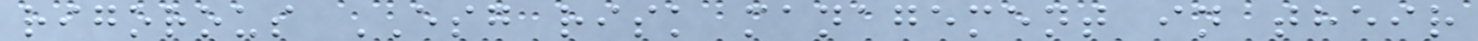rigorous ESG risk management in their
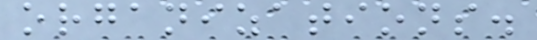organizations.
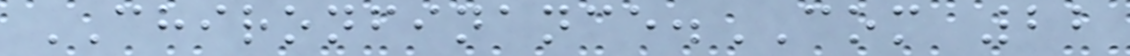CHIRONFINANCE.COM 22
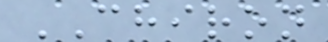CHIRON
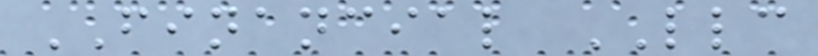FINANCIAL LLC
